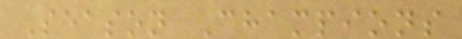Season Champions
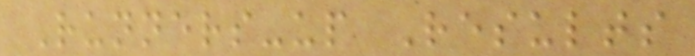Runners-up Results
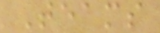Teams
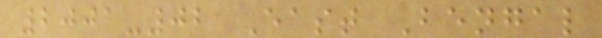2001-02 East Bengal
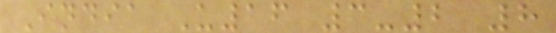India U16 3-2 8
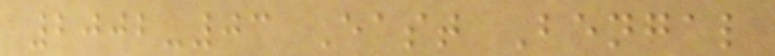2002-03 East Bengal
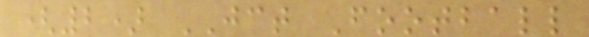(2) JCT Football
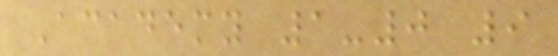Academy 1-0 9
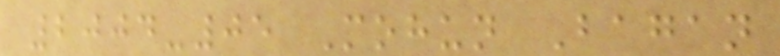2004-05 Mohun Bagan
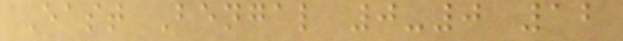East Bengal 0-0 12
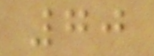70
